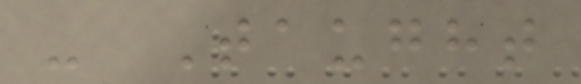- Taught
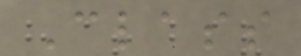Class
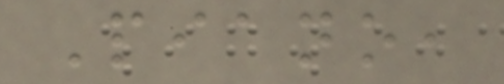Piano,
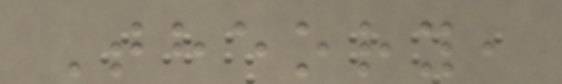Theory,
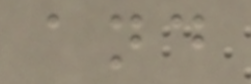and
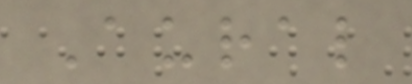Aural
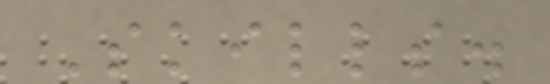Skills.
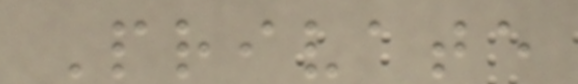Private
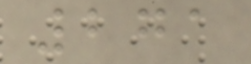271
